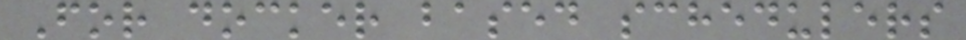For docker based schedulers
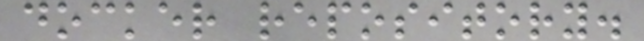docker repository.
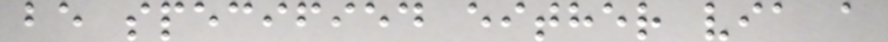be specified either via a
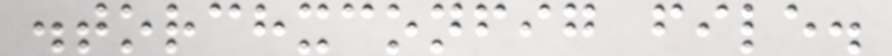.torchxconfig file.
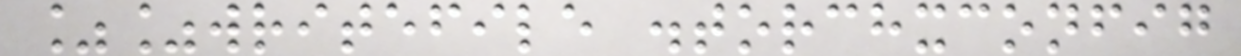%%writefile .torchxconfig
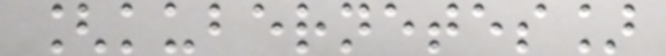[kubernetes]
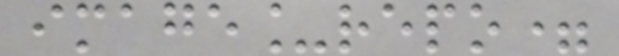image_repo=
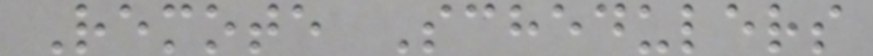Remote Schedulers
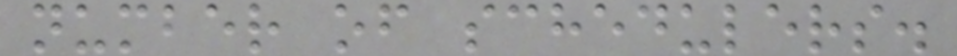number of schedulers.
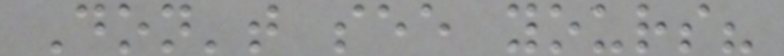Don't see yours?
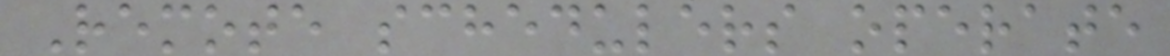Remote schedulers operate
